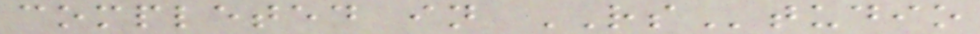completed in RStudio
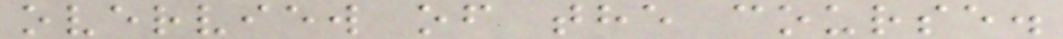overview of the course.
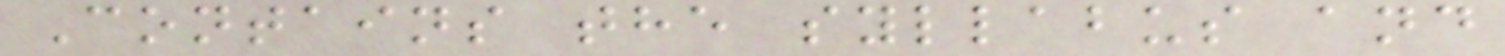Contains the syllabus and
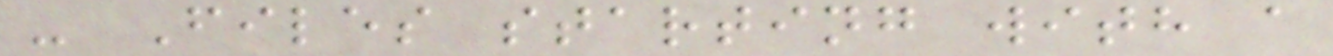- Files starting with a
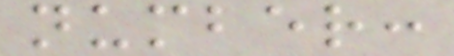number:
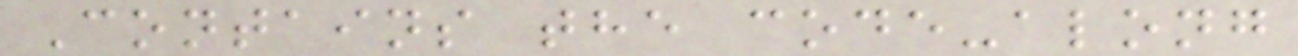Contains the code-along
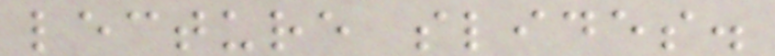lecture slides.
